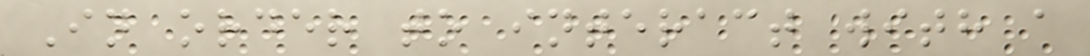In order to interact with a
